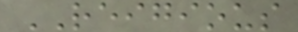REIGIOUS
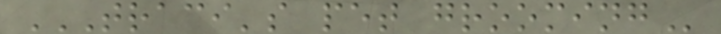TRACI'S PET GROOMING
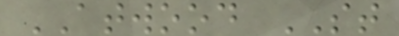ATWOOD ST
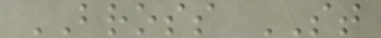BROSS ST
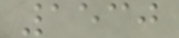1530
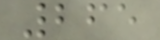265
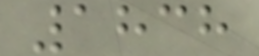1838
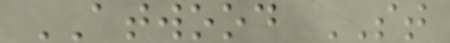ATWOOD ST
